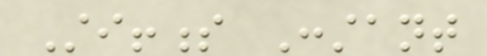Stiffness Constant
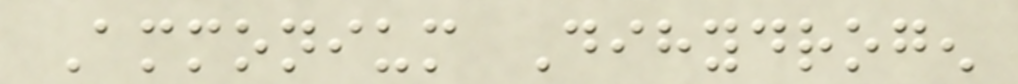Ammonium Dihydrogen
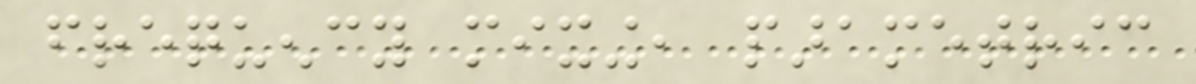frequency mixing, parametric
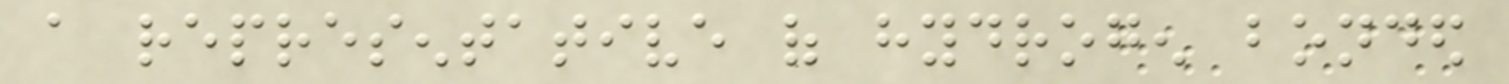a representative of hydrogen bonded
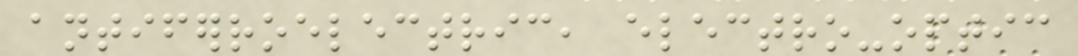antiferroelectric, electro-optic
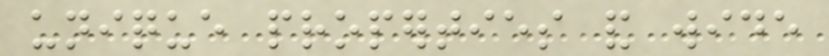unique properties and wide
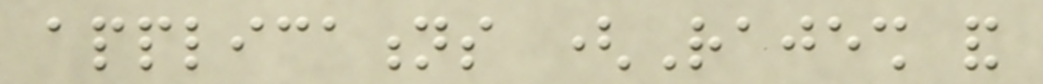applications (Rajesh and
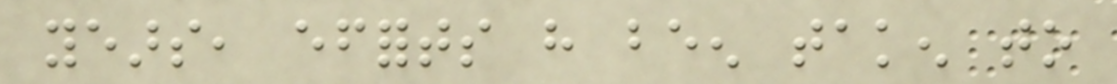years, efforts have been taken to
